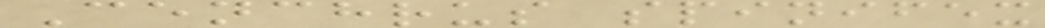Cenchrus spinifex
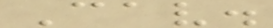Cav.
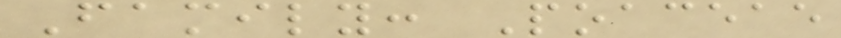Family: Poaceae
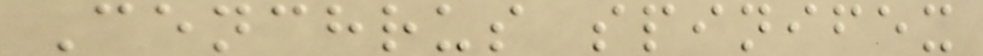Cenchrus spinifex
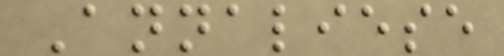Annaliese
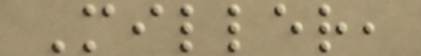Miller,
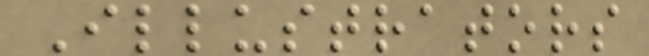Illustrators
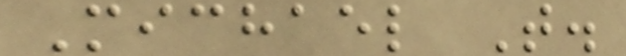Michael T.
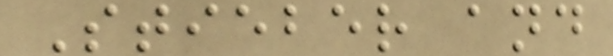Stieber and
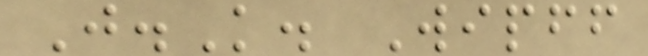J.K. Wipff
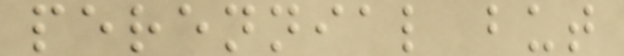perennial but
